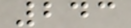243
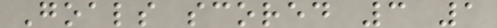Goals scored 3 1
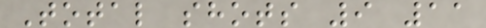Total shots 9 11
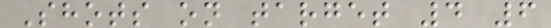Shots on target 4 6
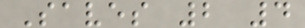Saves 2 4
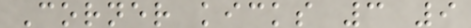Corner kicks 3 9
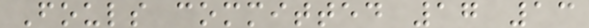Fouls committed 17 13
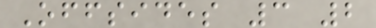Offsides 3 2
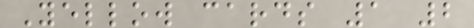Yellow cards 1 2
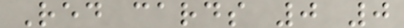Red cards 0 0
